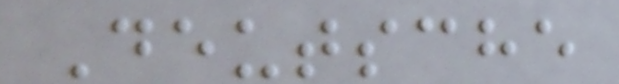Deutsche
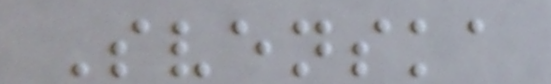Svenska
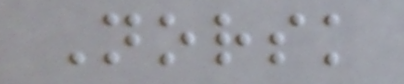Norsk
